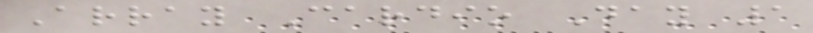Array Cardio Day 1
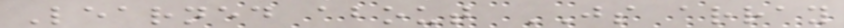Learned about JS array
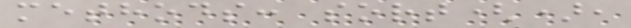methods: sort(),
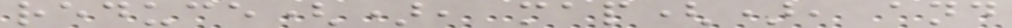reduce(), map(), and
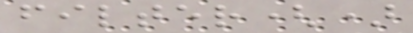filter()
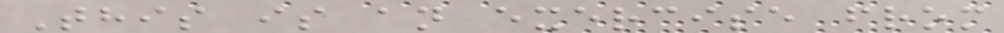This is an exercise from
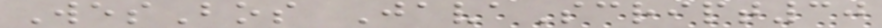WesBos JavaScript30
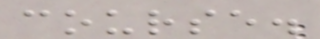course.
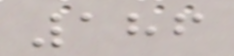186
